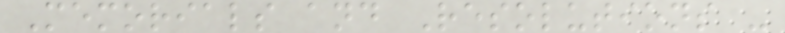Memorials and Resolutions -
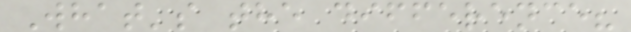What's the difference?
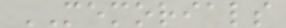MEMORIALS
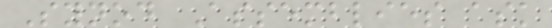Synod Assemblies ask
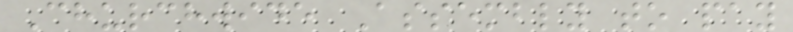Churchwide Assembly to pay
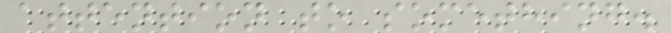attention to something.
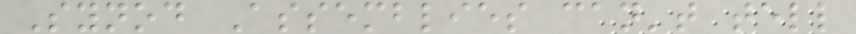Synod Assemblies can't tell
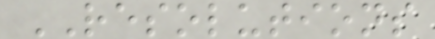RESOLUTIONS
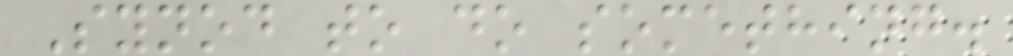Synod to do something.
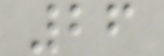26
